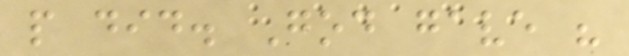people did. God gave his
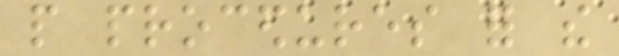people procedures for the
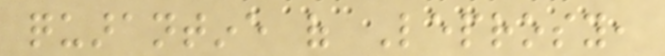quarantine of Leprosy,
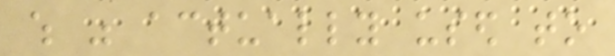which was actually used to
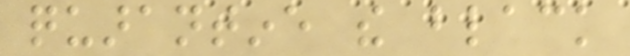quarantine the black
